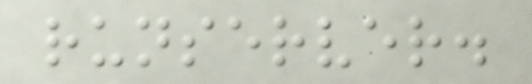runserver.
